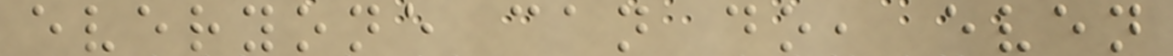everyone can do, even
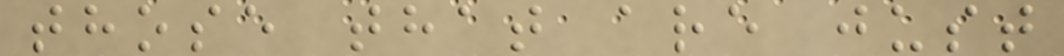those that are just
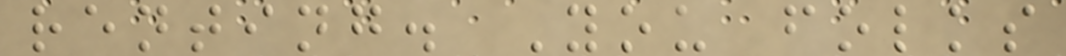renting. You folks
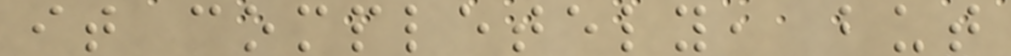it completely, but
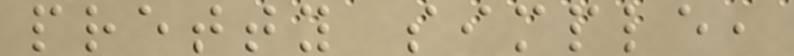pretty simple,
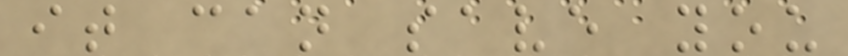it can save you
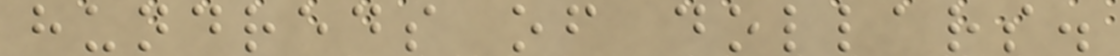hundreds of dollars.
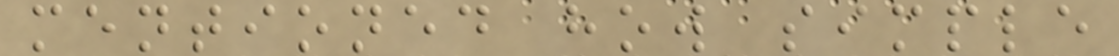mentioned how simple
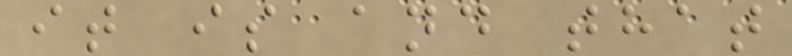it is and that
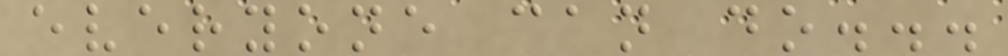everyone can do...
